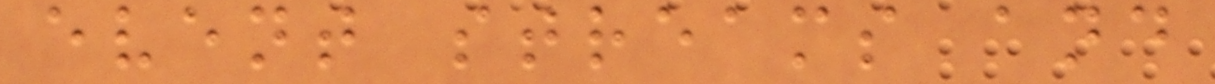event streams and
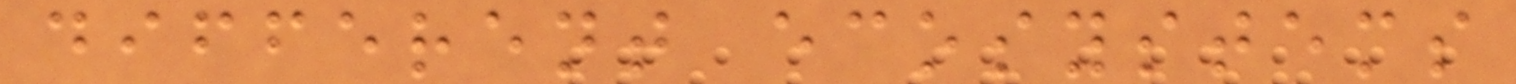different ecosystems
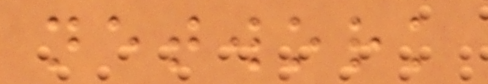network
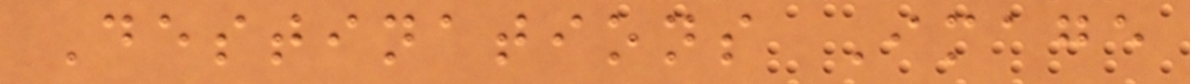Destinations Image
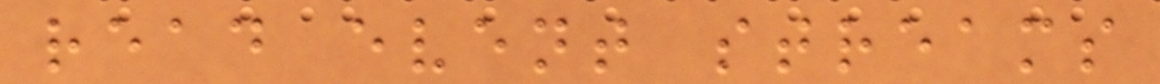read event streams
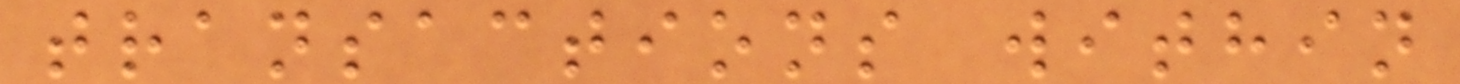transactions within
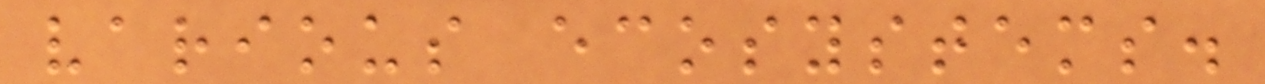various ecosystems.
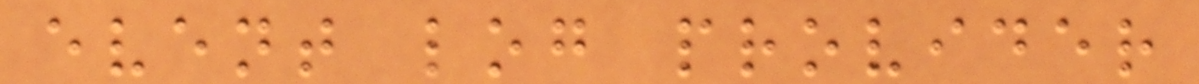event log provider
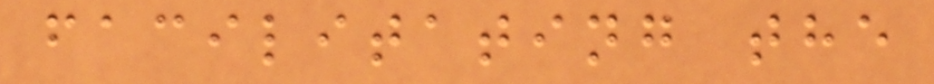facilitating the
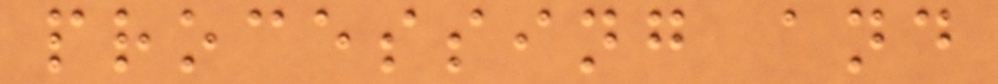processing and
